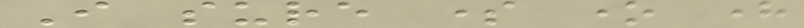I sure some one here
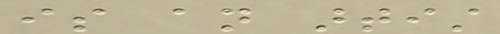is an artist
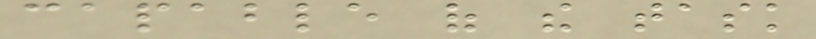capable of the task
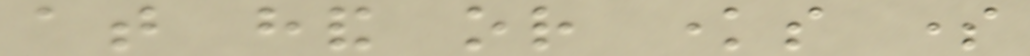at hand or knows some
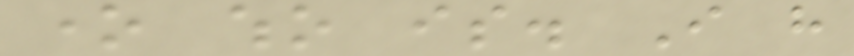one who is. I have
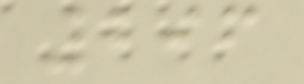296
